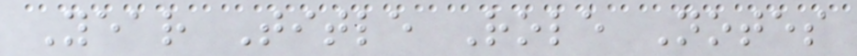Year Title Role Notes
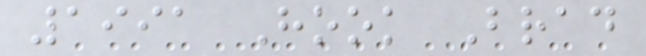1991 Hook Brad
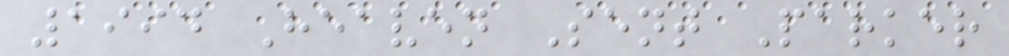1994 Heaven Sent Parker
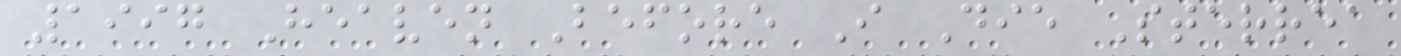1997 Heaven Before I Die Sterrea
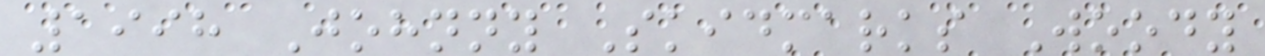1998 Johnny Skidmarks Woody
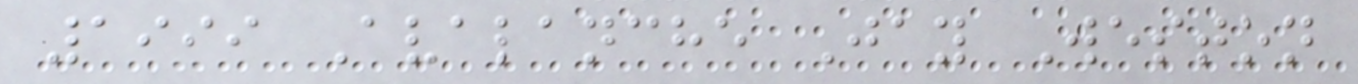1999 Avalanche Jay Weston
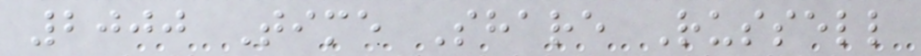2000 Time Share Russell
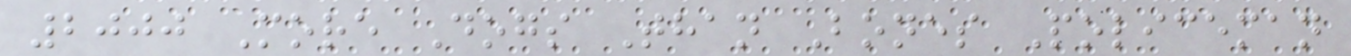2000 More Dogs Than Bones Policeman
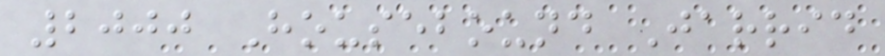2000 Housebound Jarrid
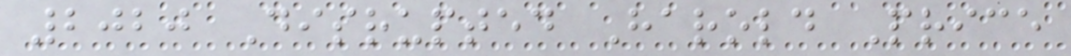2020 Disrupted Harold Price
